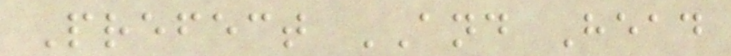Prefect AND Head
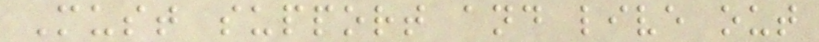Must support and live out
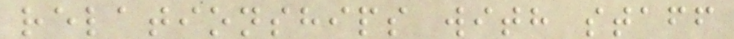relationships with staff
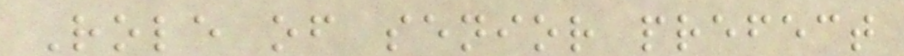Role of senior prefect
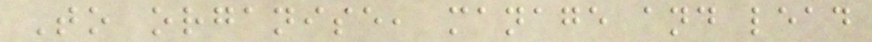To organise, manage and lead
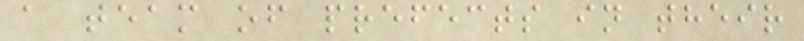a team of prefects in their
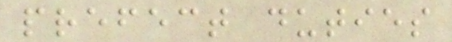prefect duties
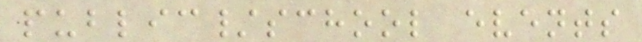public/school events
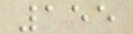155
